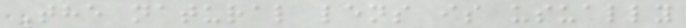The natural lens is usually
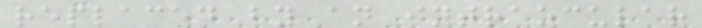replaced by an intraocular
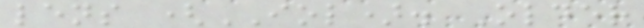lens (IOL). Older
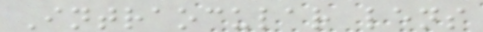Intraocular lens
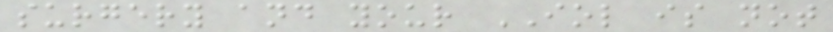surgery and your IOL is not
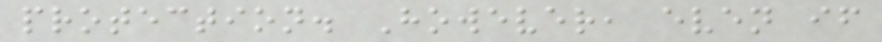protection. However, even if
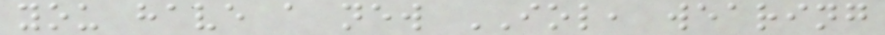you have a new IOL, wearing
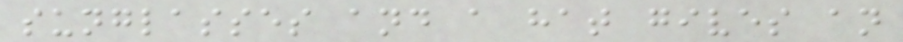sunglasses and a hat gives an
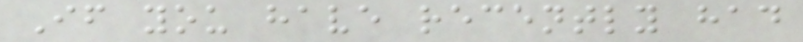If you have recently had
